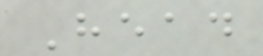Head
